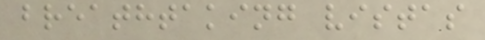breathtaking vistas
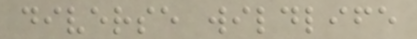diverse wildlife
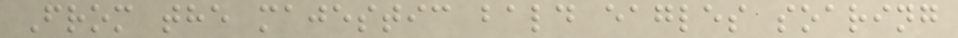From the majestic bald eagles soaring
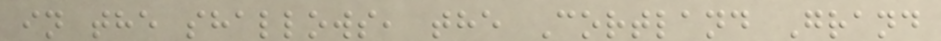in the shallows, the Cortland Grand
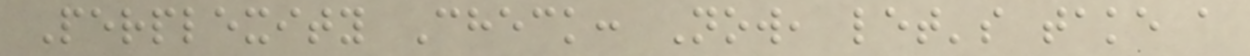Perplexity Check: Now, let's take a
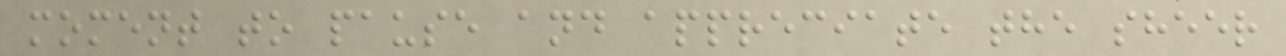moment to pause and appreciate the sheer
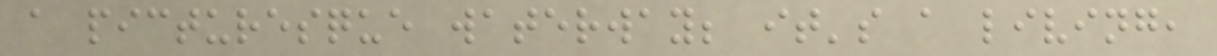a picturesque waterway; it's a living,
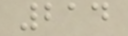214
